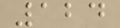124
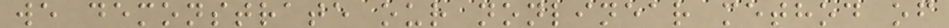we demonstrate our nonlinear method of
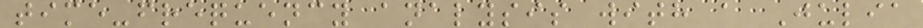time-frequency analysis with a Julia
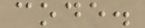code.
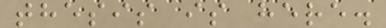thesis is here.
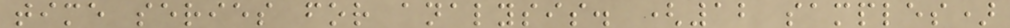time series for analysis. (12 samples)
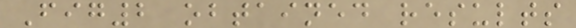Fig2 obtained results
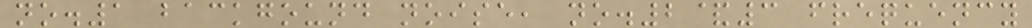no.1 backgound noise, no.2&3 frequency
